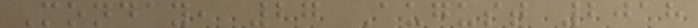Monday, 27 August 2018
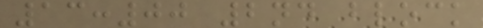13:00 2nd block
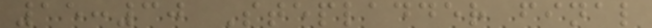15:30 Stepladder final
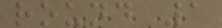round 1
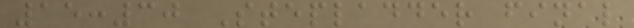15:30 Stepladder final
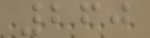260
